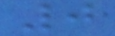0
